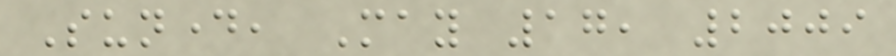Sunday, May 17, 2009
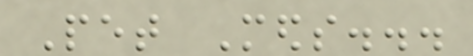Pet Meds...
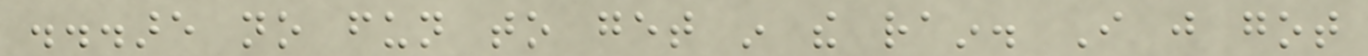...are no fun to get in the rain. I just got
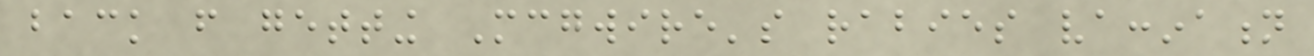back from getting Mcgwire's rabies vaccination
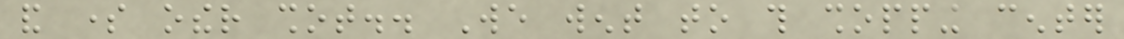and some other shot.. We went to this shopping center
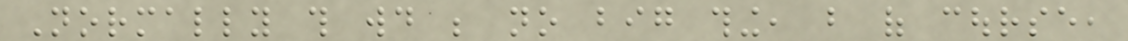Normally this would be no big thing, but of course,
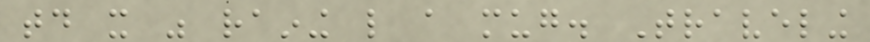today it was raining like a mug. Traveling
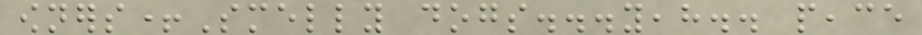owners+Smelly dogs...yeah.. peace
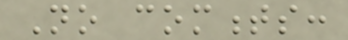No comments:
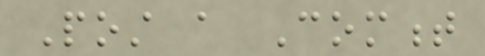Post a Comment
